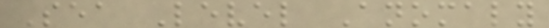Sea Level Anomaly
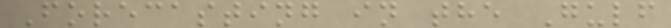Forecasting in the Gulf
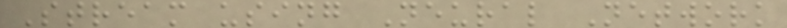Stream using Neural Network
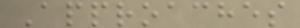Approaches
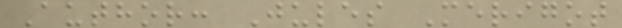Author: Jules Merigot
